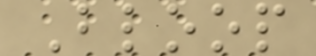Bloop
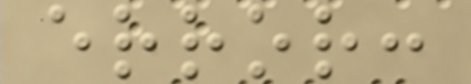error:
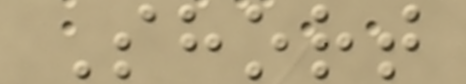Short
